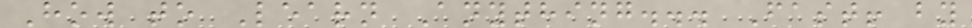How to Learn Anything... Fast! by
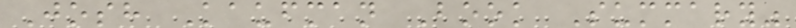Josh Kaufman Book Summary"
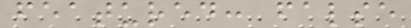featured: false
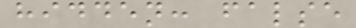hidden: false
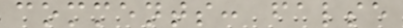comments: false
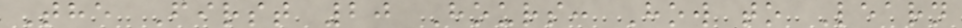The First 20 Hours: How to Learn
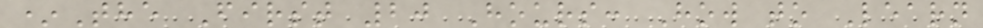*The First 20 Hours: How to Learn
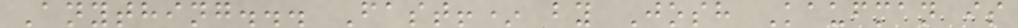Anything... Fast!* by Josh Kaufman is
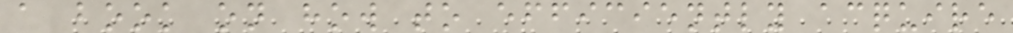a book on how to efficiently acquire
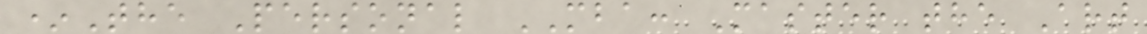*The Personal MBA: Master the Art
